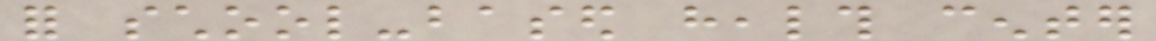for school-based health center
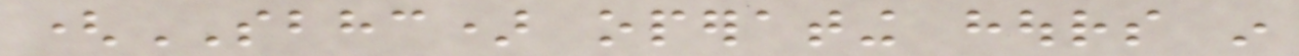(SBHC) operating hours in
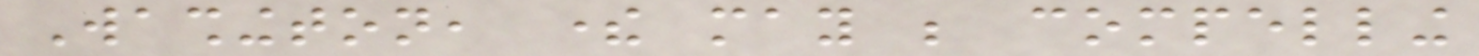Washington, there may be compelling
